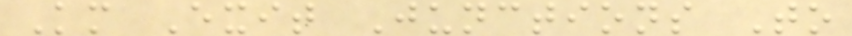Km Exit Junctions To
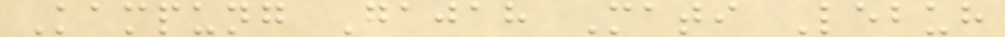Kampung Gajah Mati Lebuh
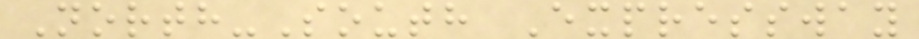North-South Expressway
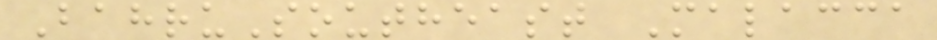BahruSoutheast Malacca
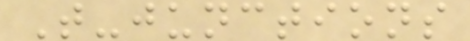T-junctions
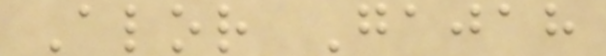Alor Gajah
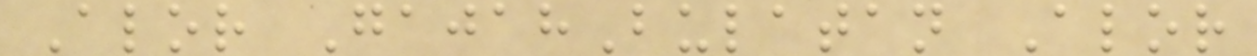Alor GajahBulatan Alor
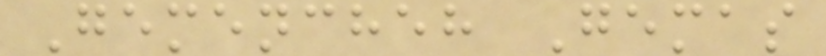Gemencheh Gemas
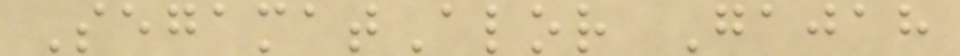SegamatAlor Gajah
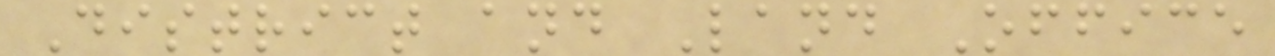District and Land Office
